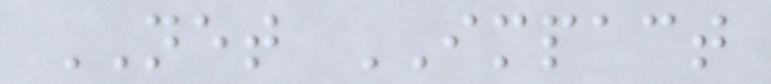NET IMPACT
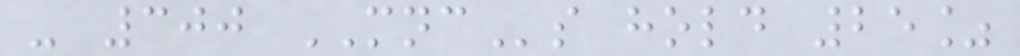- 300 MNCs hold 25%
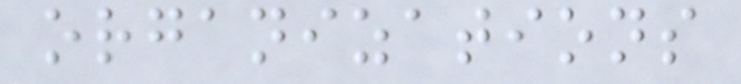organizations
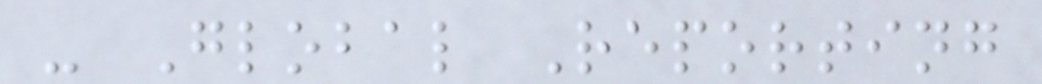- Global Reporting
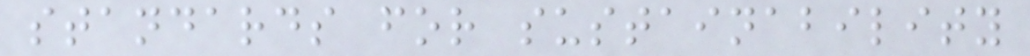standards for sustainability
